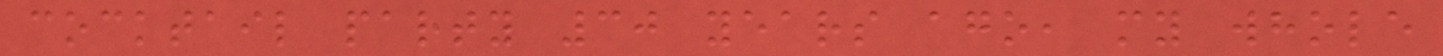cocktail party 30 years ago, my whole
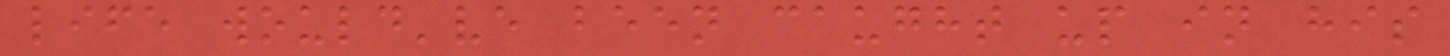life would've been caught up in his
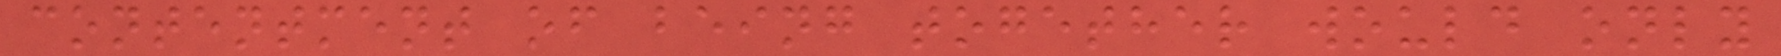contentment of being together would only
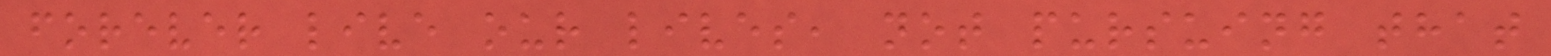forever live our lives, not pursuing that
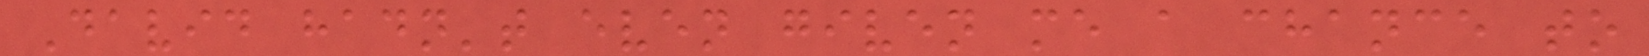David hadn't even given me a chance to
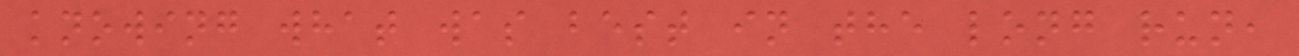knowing what was best in the long run,
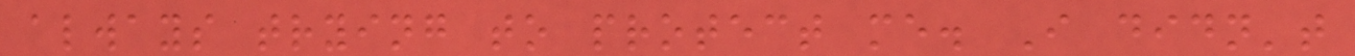always trying to protect me. I didn't
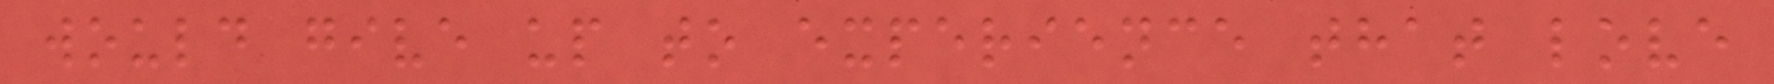would give up to experience that love
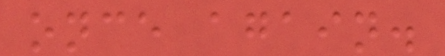once again.
